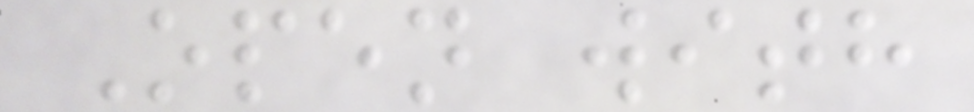Open with
